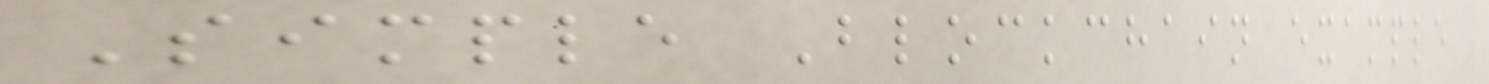Simple Blockchain example
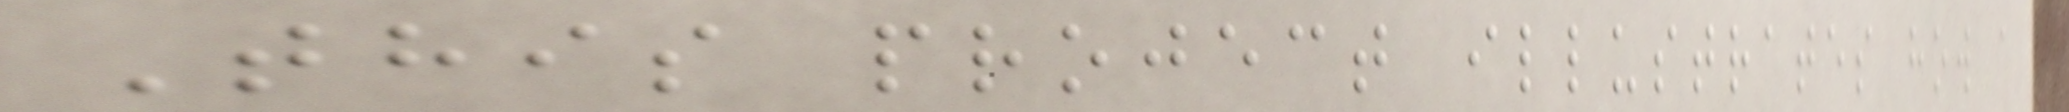This project illustrates how a
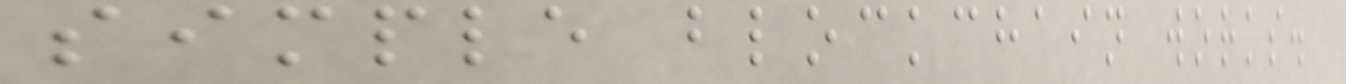simple blockchain works.
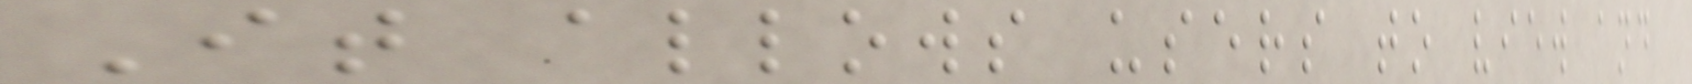It allows users to view and
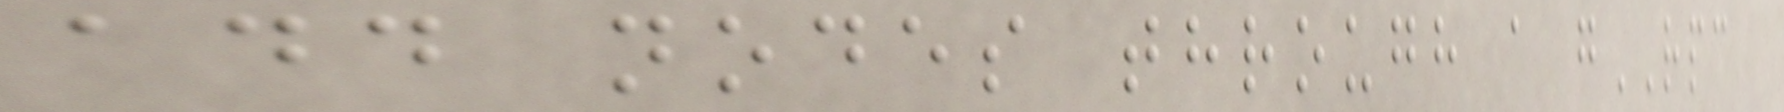add nodes through a gRPC
